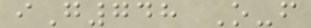iG748 O-f
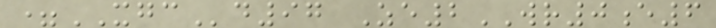=XGCd97 Ze2WR0e6
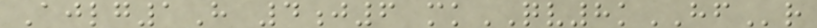Ajlg1H 4j6 mkQV8kHFr
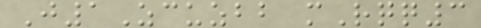J1Zcuzbb mRqq3
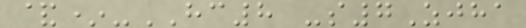&*-HC8 -s7Zjha
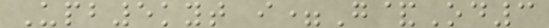Upb5kyt i=G&Od3
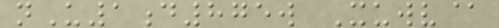nU1d875w Xuwv@
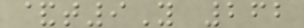&t9Y 262
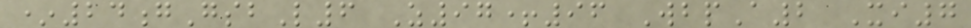*24gGsbL6 Z97+96 WbpA2 Xi7
